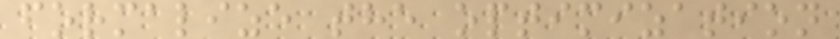formalize the optimization
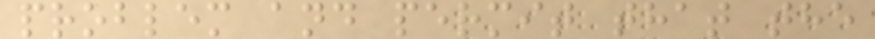problem and permit that the
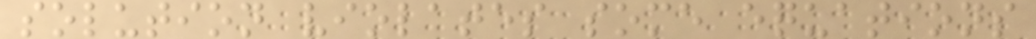solution violates some equations
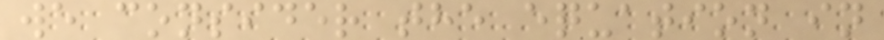we consider the equation in
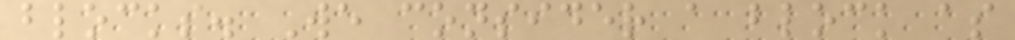blocks. We consider a block as
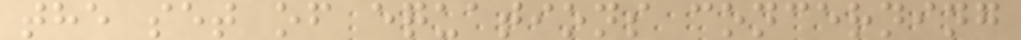the set of equations concerning
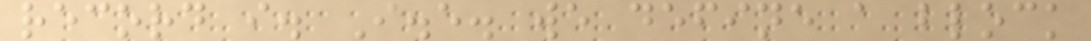record i. I.e. we define a block
